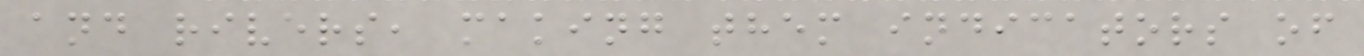and rivers, making them indicators of
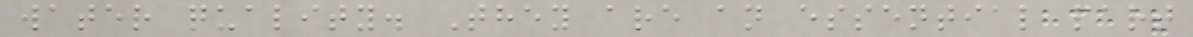water quality. They are an essential part
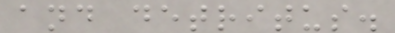and detritus.
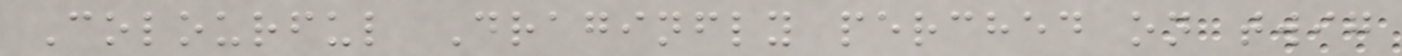Colourful Draginfly perched on twig
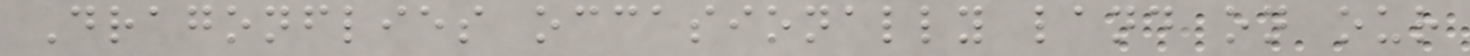Dragonflies occasionally land on our
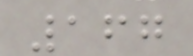167
